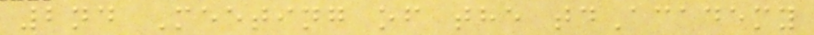2nd Meeting of the tdAcademy
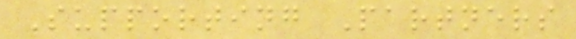Supporting Partners
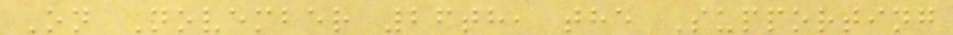On November 26th, the Supporting
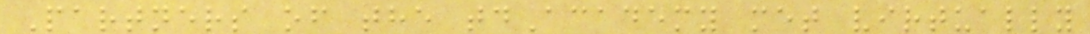Partners of the tdAcademy met virtually
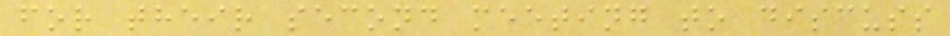for their second meeting to discuss
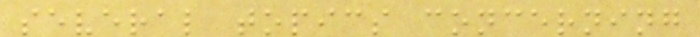several topics concerning
